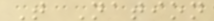T Nation
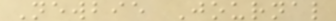Newbie Journal
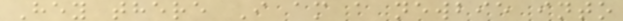Hey there I am a newbie into
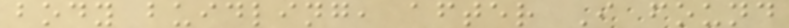body buidling, after I found
